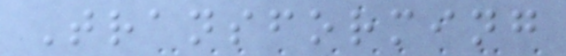Transforming
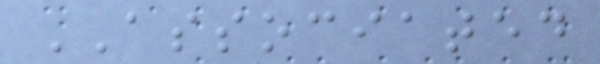ASSOCIATED
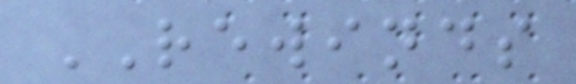REWINDS
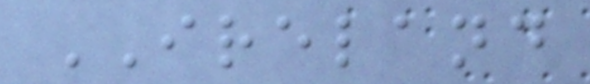IRELAND
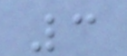3
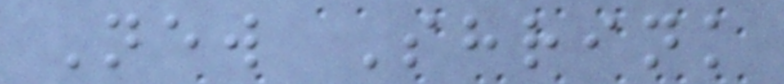New Shrink
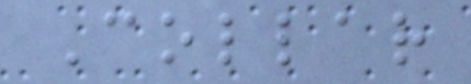Collar
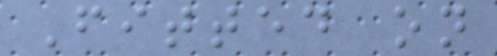Fitted on
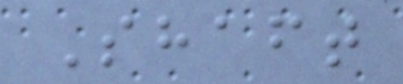Shaft
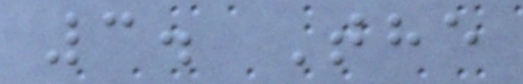3. The
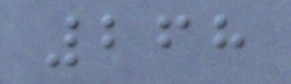268
